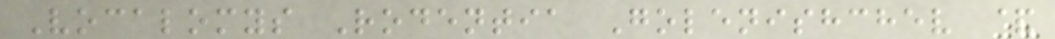Vocalomys Rodentia Golenishchev &
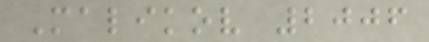Malikov 2006
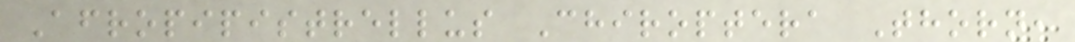Afropipistrellus Chiroptera Thorn,
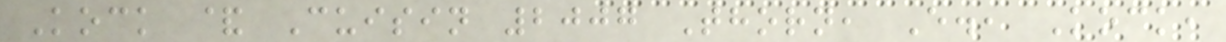Kock & Cuisin 2007 Thorn, E., Kock,
